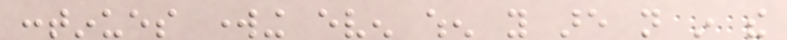continues working even when you are not in the
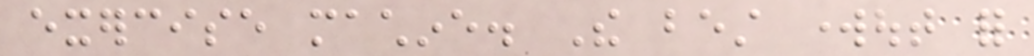exercise machine. The best workout for
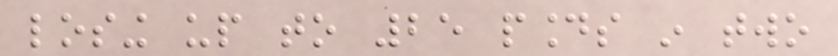losing up to 25 pounds in two
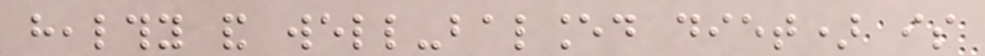healthy and well-balanced diet) is
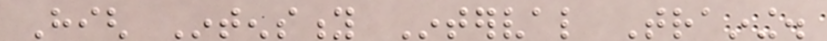High Intensity Interval Training.
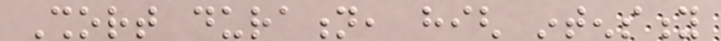Short duration, high intensity
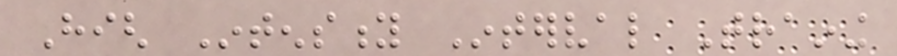High Intensity Interval Training
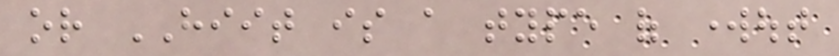or HIIT is a type of workout
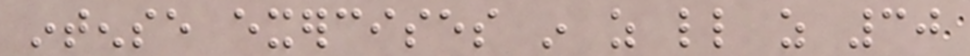intense exercises in as little as 30
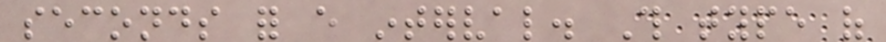seconds for every interval. This type of
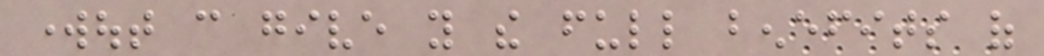workout can give you the full benefits of
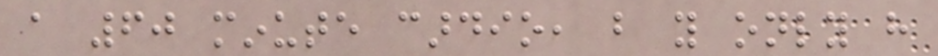a 60 minute cardio, but you only have
